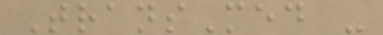TransMed -
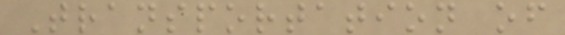Transportation of
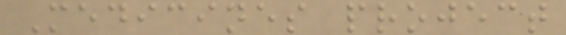Medicines project
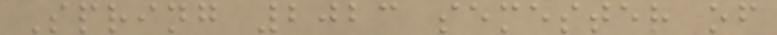Spring 2023 semester of
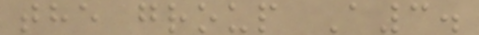the group A3.
